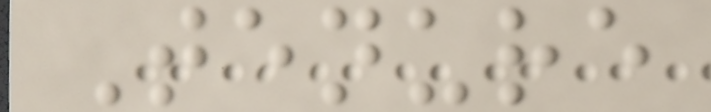Tenure
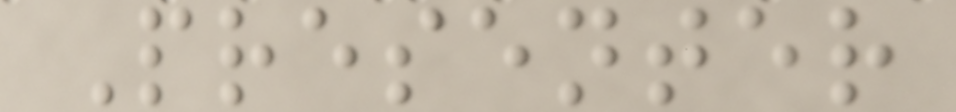Presenter
